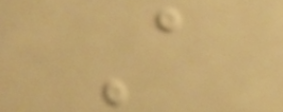A
